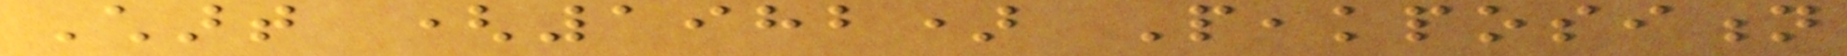Chart (1982) Peakposition
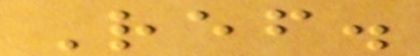Ref.
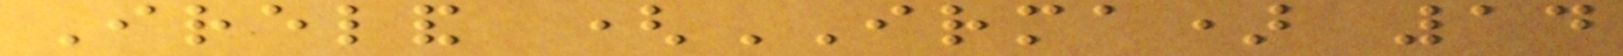Ireland (IRMA) 14
